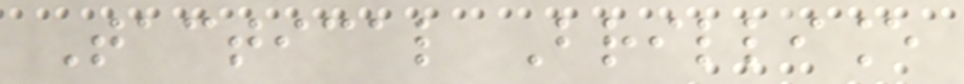Tactical Brilliance
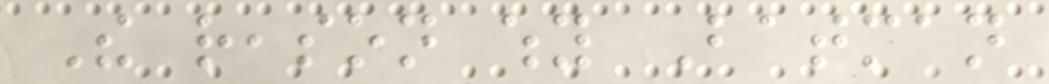The reason why Batman
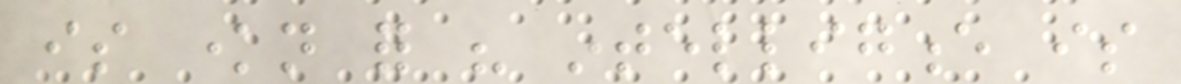is known for his intelligence is
